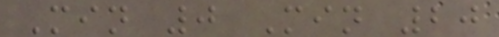Min 0 Min 20
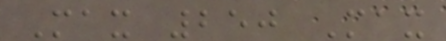Max 250 Max
